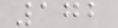172
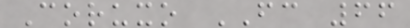Coruxo FC 66
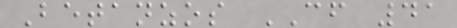Betanzos CF 41
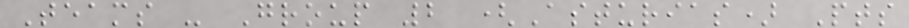Teams - Group 2 (Asturias) Pts
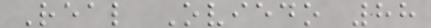Real Oviedo 88
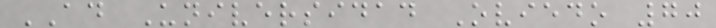AD Universidad Oviedo 70
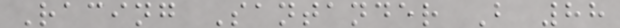Racing Santander B 88
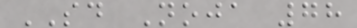SD Noja 78
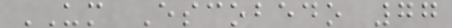UM Escobedo 77
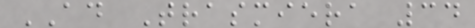AD Trasmiera 34
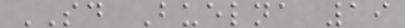SD Buelna 19
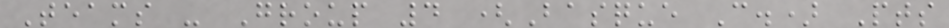Teams - Group 4 (Basque C.) Pts
